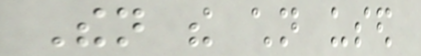Then the children used
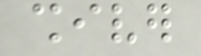shiver
